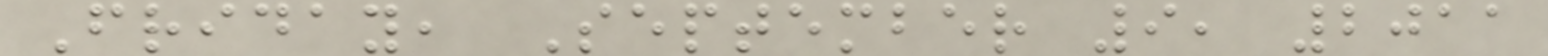Friday, September 9, 2011
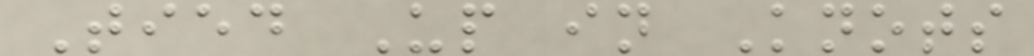Tied Up in Knots
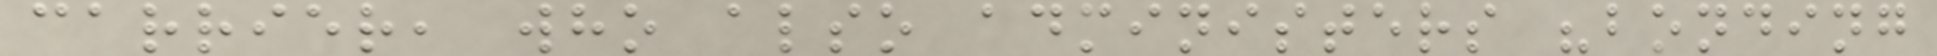carrier, who also administers "bonding
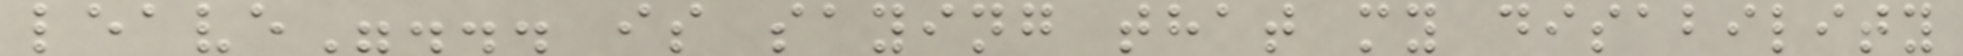leave"... is saying that my disability
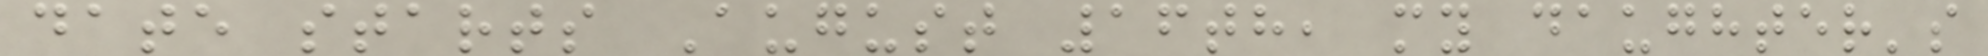date starts August 16th, my daughter's
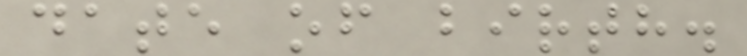date of birth.
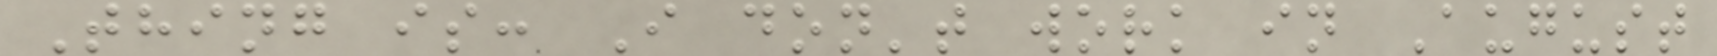Thing is: I don't work in August
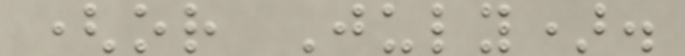(or July).
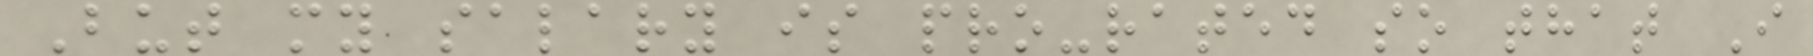But my salary is pro-rated so that I
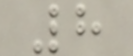8
